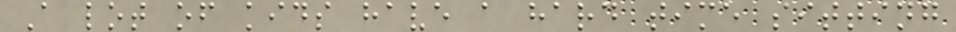A lot of kids have a hard time sitting
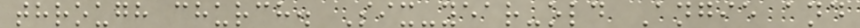through church. Six-year-old Angie and
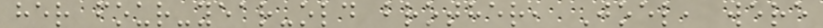her four-year-old brother, Joel, were
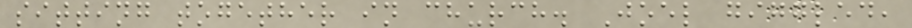sitting together in church. Joel giggled,
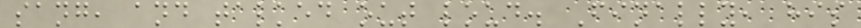sang, and talked out loud. Finally, his
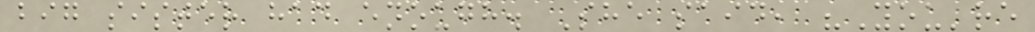big sister had enough. She said, "You're
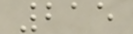215
